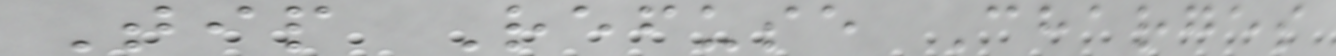Tip Refuse Charges
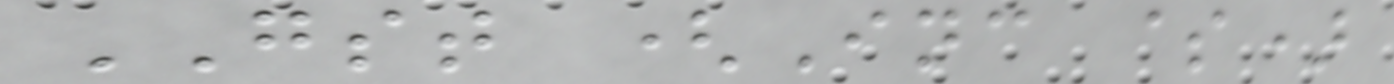GST (Inc $)
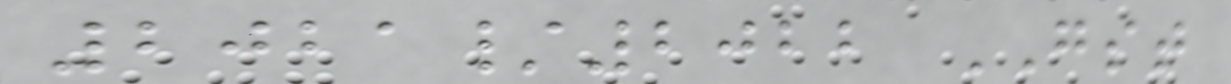2021/2022 GST
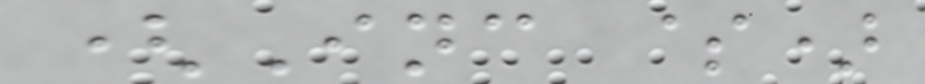(Inc $)
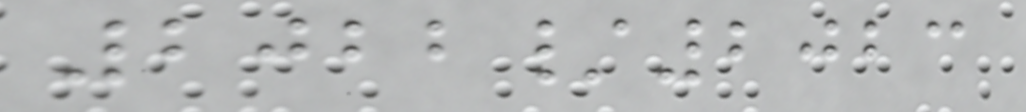2022/2023
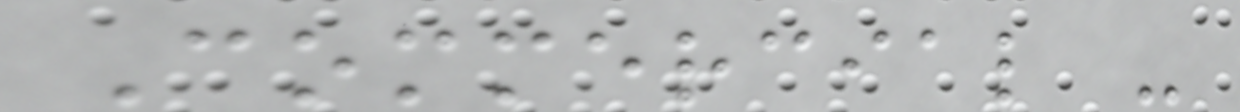Commercial -
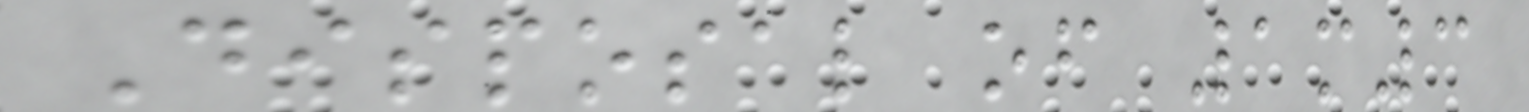Disposal of 1m3
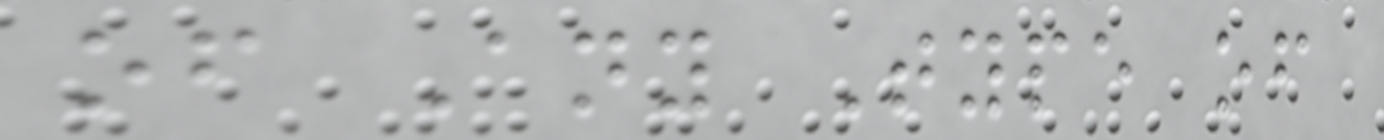of Any Type of
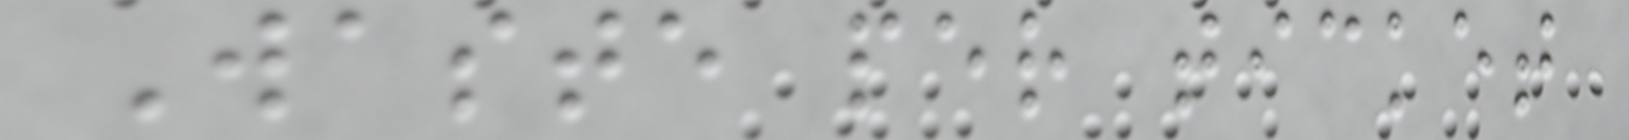Waste per ticket
